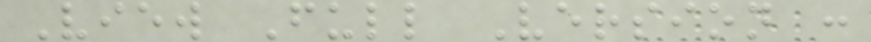View Full Version :
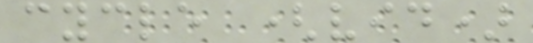cycle (vid)
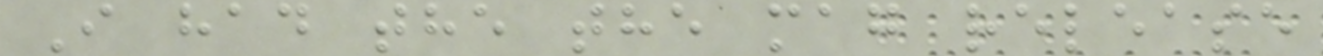I had the the mag release
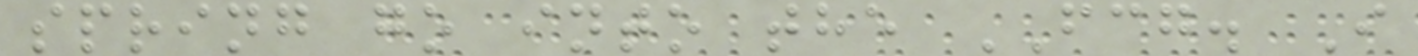spring go into the FCG. I
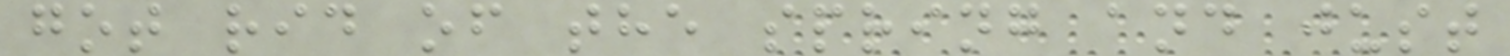got rid of the spring and just
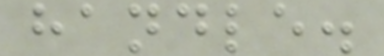handle.
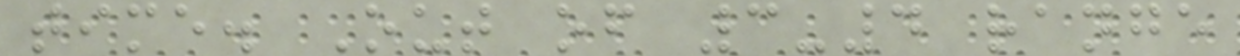time. Out of 3-4 range
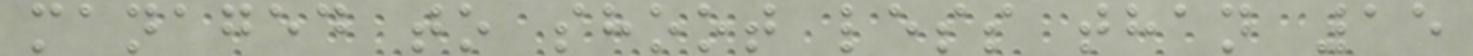managed to shoot less than 15
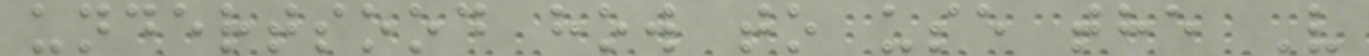undertsood how to use the V
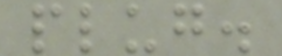plug.
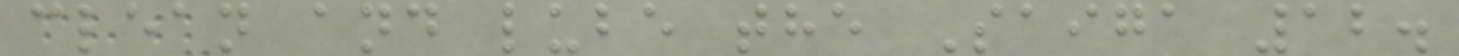clean and lube the Saiga 12.
